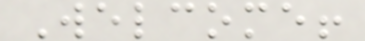Welcome!
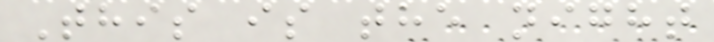This is the night
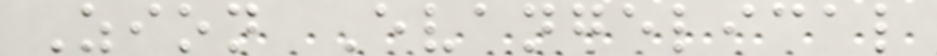Zion Evangelical
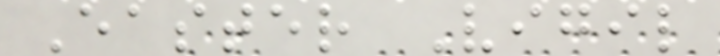Easter Vigil
